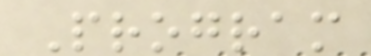Program
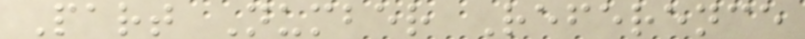Part Number Reference
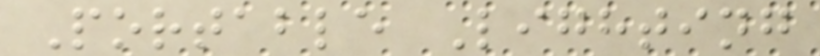Portable Lighting
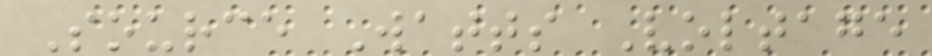Source Watts Voltage
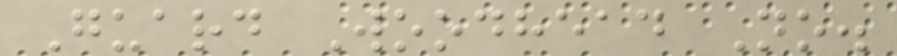Guard Woodhead No.
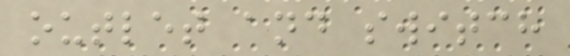outlet and switch
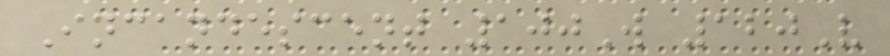Incandescent 100W 120V
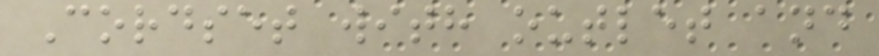Cordset with outlet and
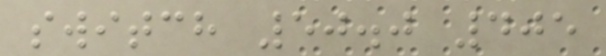switch 50.0 405
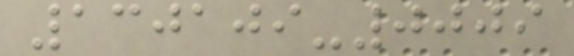130109-0009
